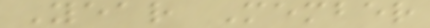Year Member
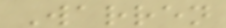Warren
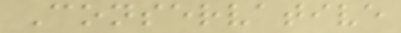Conservative
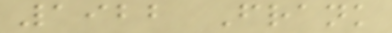1922 Frank
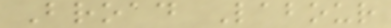Broad Labour
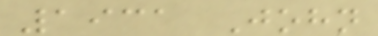1931 John
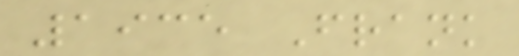1935 Frank
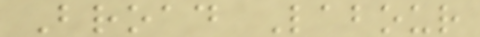Broad Labour
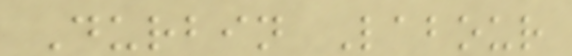Durbin Labour
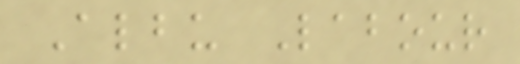Albu Labour
